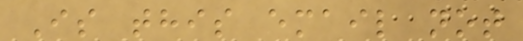Is this email not
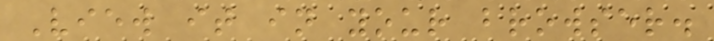View it in your browser.
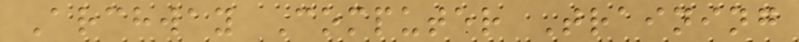Archway Computer Training
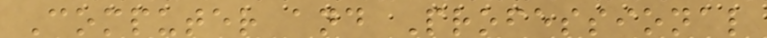Computer and Professional
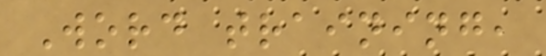Word training,
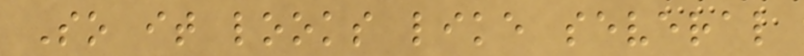So it looks like several
